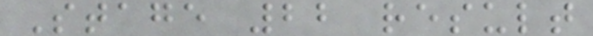Stage 22 result
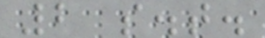2 s.t.
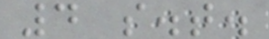4 s.t.
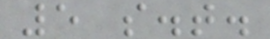5 s.t.
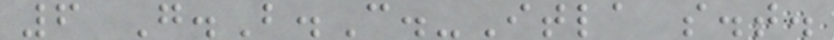6 G.B.C.-Itla s.t.
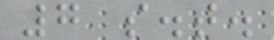7 s.t.
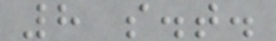8 s.t.
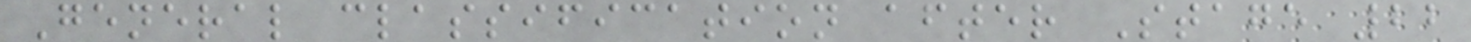General classification after Stage 22
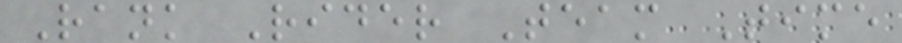Rank Rider Team Time
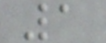1
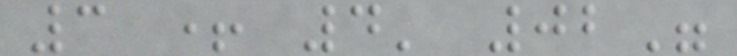3 + 4' 02"
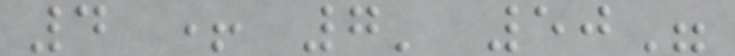4 + 7' 50"
